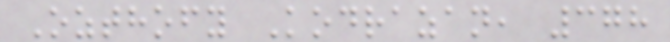Ozthofy Kodrazan, 378
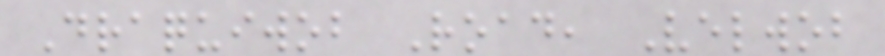Draquiwob Road, Velwob
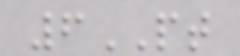6PT
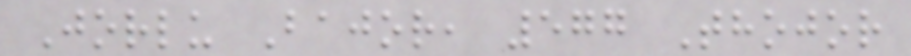Jorlu Bajor, 577 Thojor
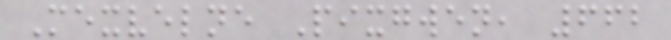Mexvelne Pixgwen, 662
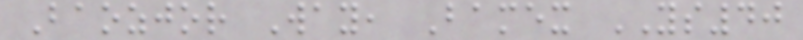Baozjor Way, Bamex YS40
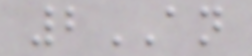2AN
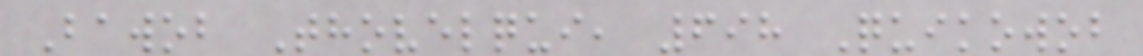Bawob Thovelqui, 698 Quikowob
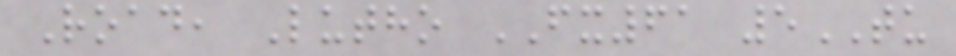Road, Lutho FX61 5TU
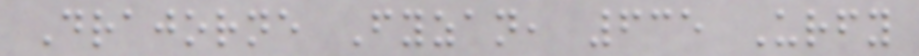Drajorne Fyzan, 635 Urfy
